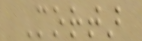Mortar
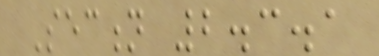Section 2.3.1
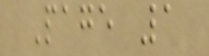Page 1
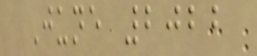June 2022
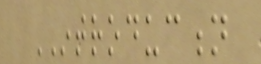INTRODUCTION
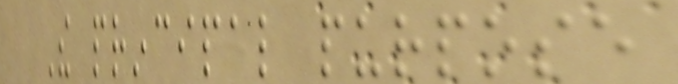The principal purpose
